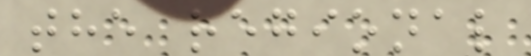the regional
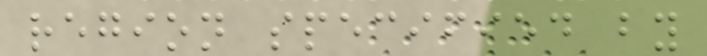region specified by
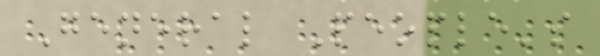General People's
